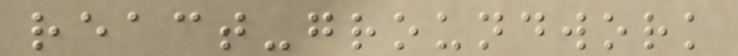react-groundwork
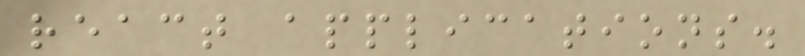react applications.
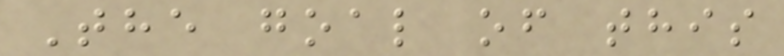The goal of this
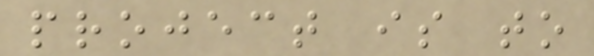project is to
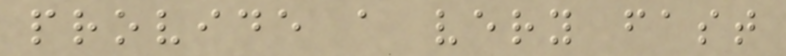provide a very fast
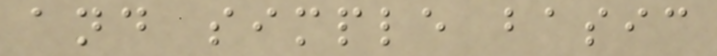and simple basic
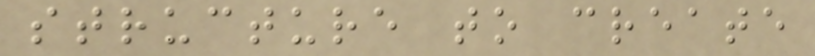structure to create
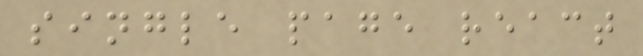single page react
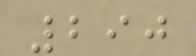290
